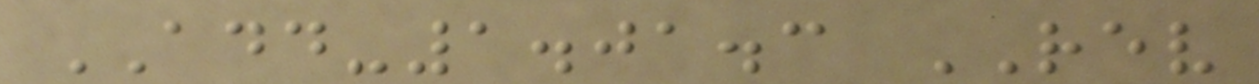ADD-1.01.3 REV
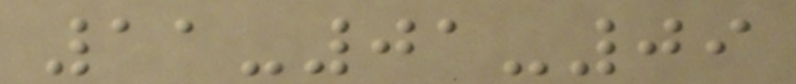11-01-09
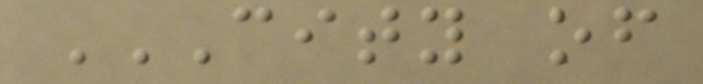CITY OF
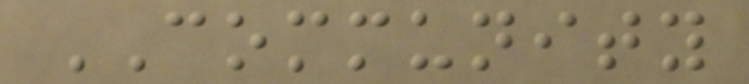COMMUNITY
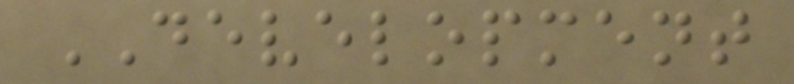DEVELOPMENT
